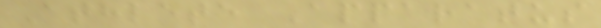Athlete Apparatus
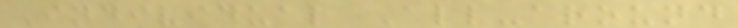Individual All-around
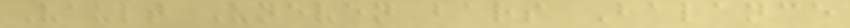Vault Uneven bars Balance
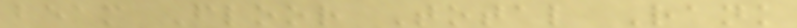beam Floor Total Rank
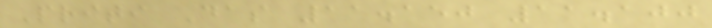Priti Das 11.150 11.100
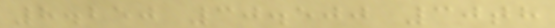8.250 30.500 30th
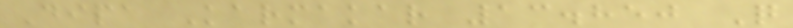Dipa Karmakar 13.850 Q
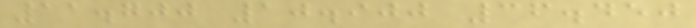11.700 10.900 36.450
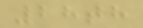28th
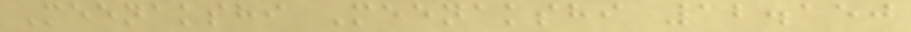Meenakshi Meenakshi 12.150
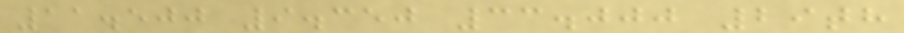11.500 9.350 33.000 29th
